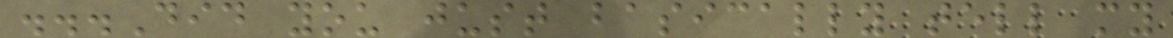...Did you just basically tell my
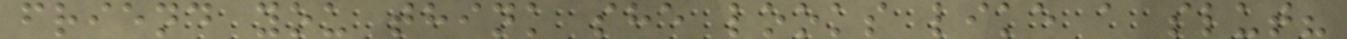friend you think she looks like a slut?
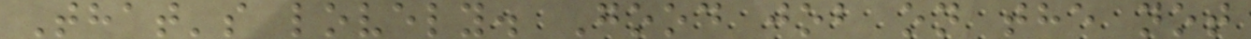That's lovely. Good job on the not
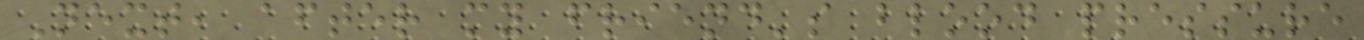Next, after my friend's blood pressure
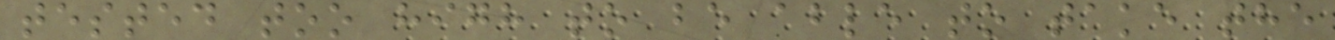tested too high to be able to take the
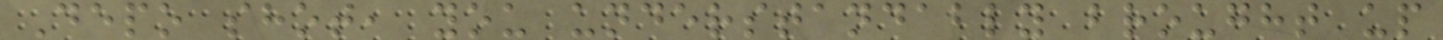Depo shot, you understandably brought up
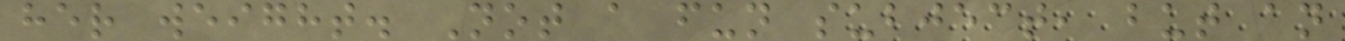her weight. Not a fun subject, but an
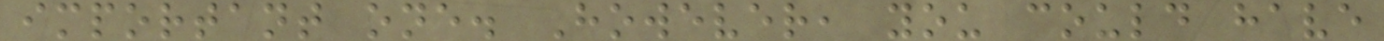important one. However, you could have
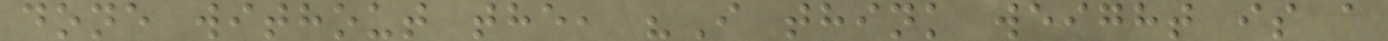done without the, "I think weight is a
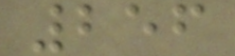256
